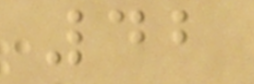42
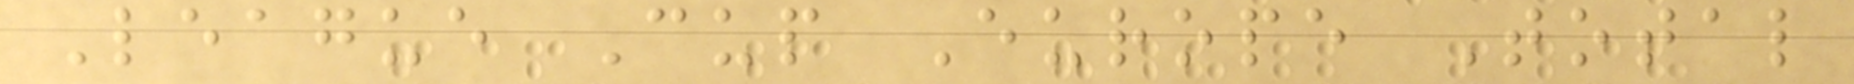League Cup Europe Total
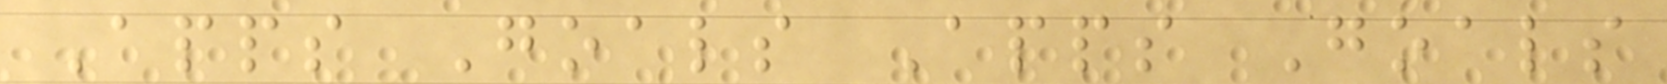Apps Goals Apps Goals
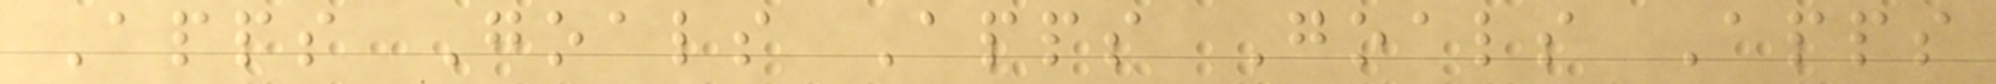Apps Goals Apps Goals Apps
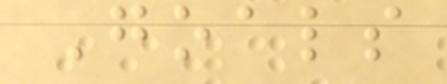Goals
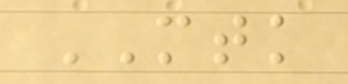MTK
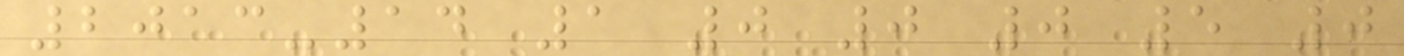2013-14 1 0 0 0 5 0
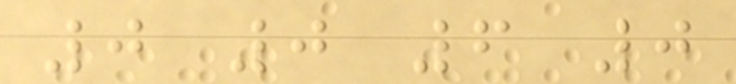0 0 6 0
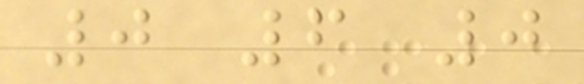0 6 0
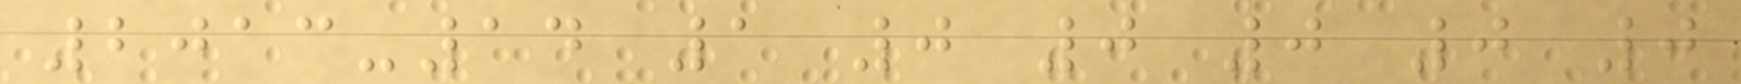2013-14 1 0 0 0 0 0
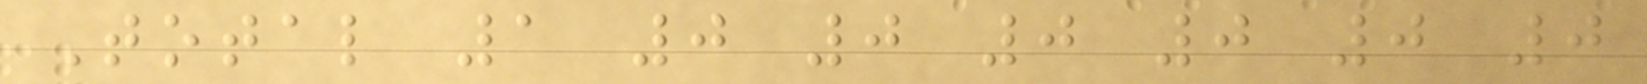Total 1 0 0 0 0 0 0
